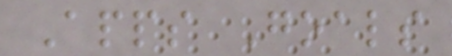Apps Goals
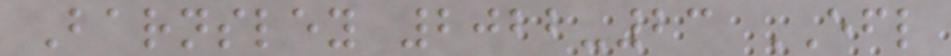Barnsley 2022-23 EFL
